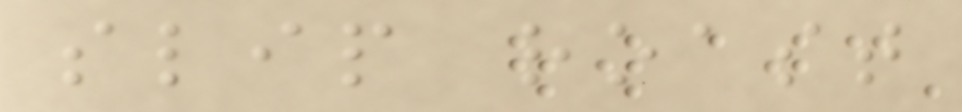slip roast
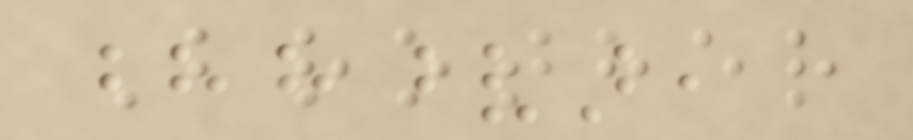Brother
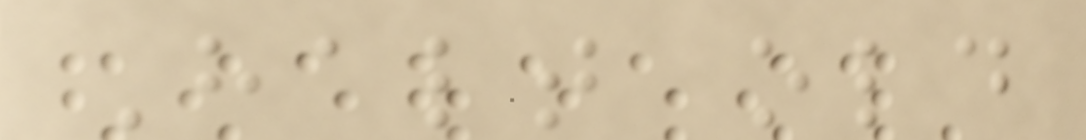Halt old
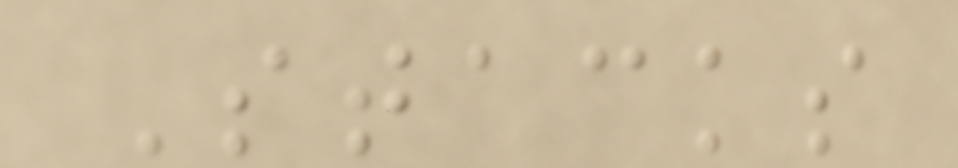Stacks
